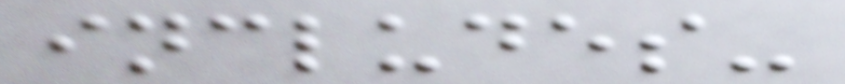includes-
